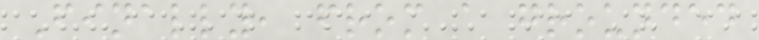Finally, from a grounded
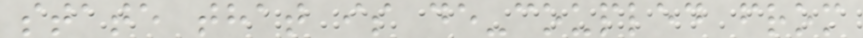state that is de-coupled from
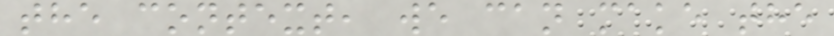the context, we can make the
